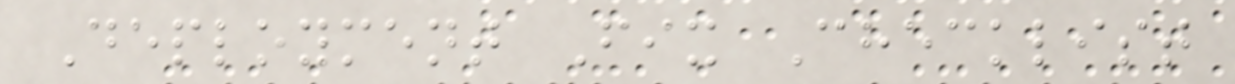Deployment Fix Checklist
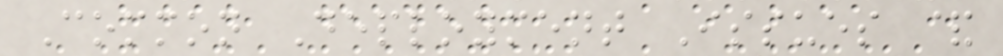Common Deployment Issues &
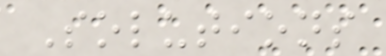Solutions
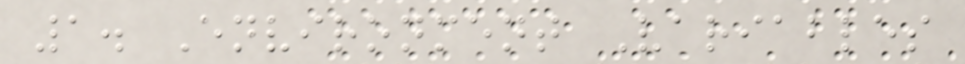1. Environment Variables
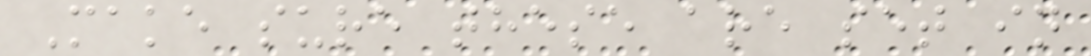Make sure these are set in
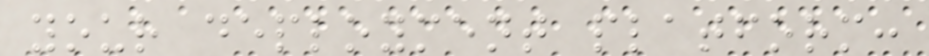your deployment platform:
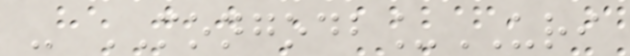- MONGODB_URI
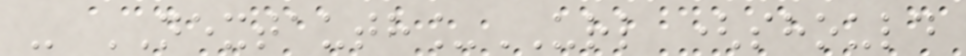- NEXTAUTH_URL (should
